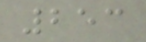253
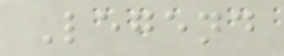Legend
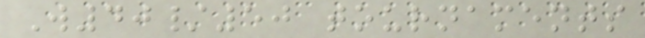W40/50 tournaments
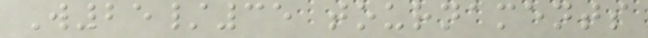W25/35 tournaments
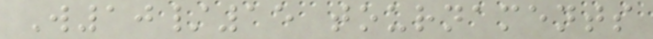W10/15 tournaments
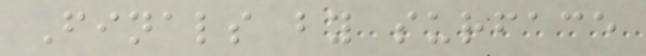Finals by surface
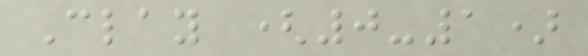Clay (0-1)
